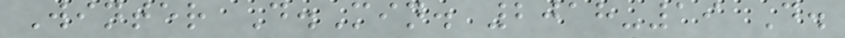Winter D.Min. 2018-19 D.
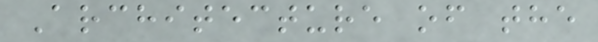Architecture of the
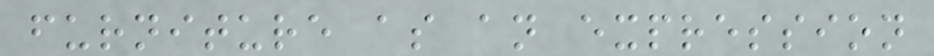furniture as an expression
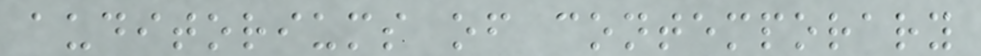auditoriums of contemporary
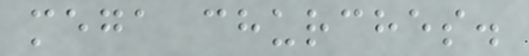mega churches.
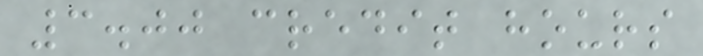3.00 credit hours
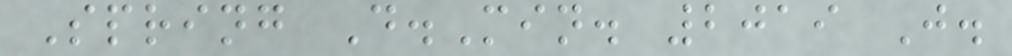Spring D.Min. 2019 J.
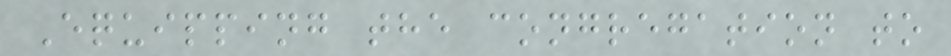Equipping the congregation to
